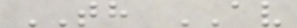TH AV
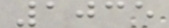1035
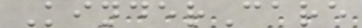KinderCare
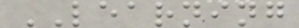LEARNING
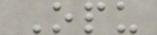Opu
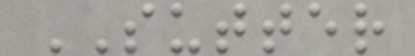SUTTER
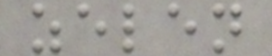zelen
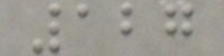127
